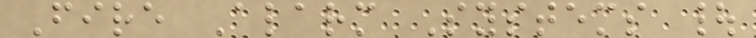Fire Alarm Systems |
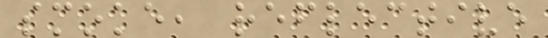smoke, reflective
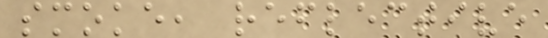smoke, reflective
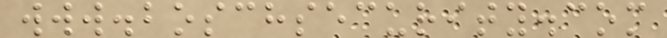www.boschsecurity.com
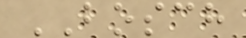BOSCH
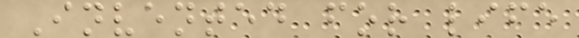Invented for life
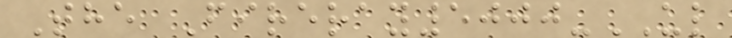The Fireray5000-UL
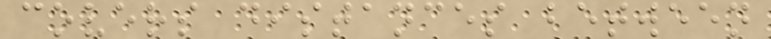covers distances between
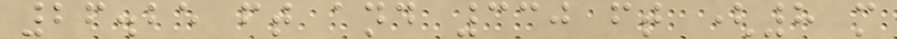26.25 ft and 330 ft (8 m
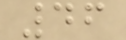46
